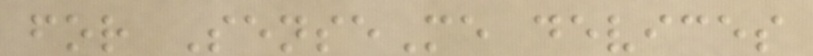for SenseMe devices
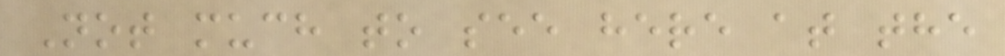Not much to see here at the
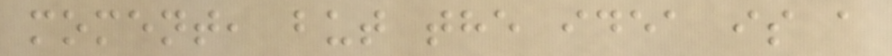moment, but the idea is a
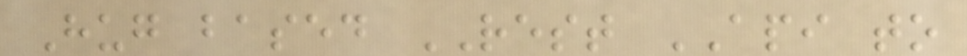Hug based REST API to
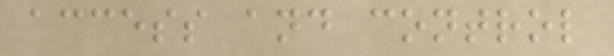access and control
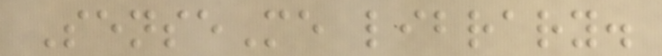SenseMe library.
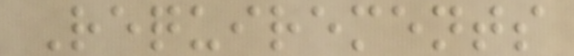Requirements
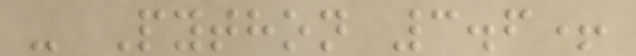- Python 3.6+
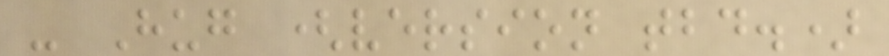- Hug (version tbd.)
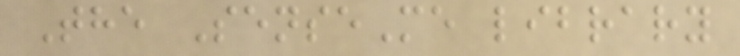The SenseMe library
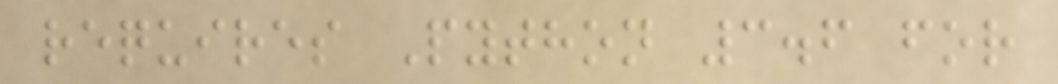requires Python 3.6 for
